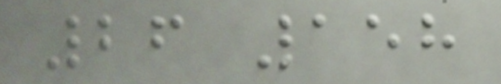26 158
